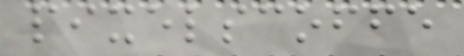pixelscoffe
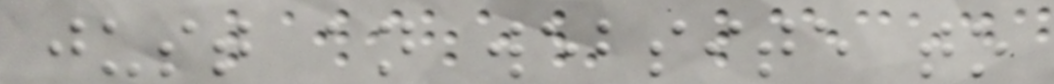just an website to
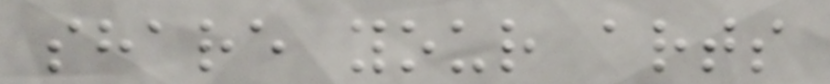share your arts
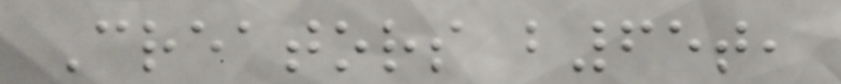Creators b65t,
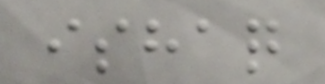ishaq
